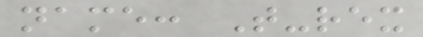name: T-rex
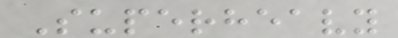Superheavy
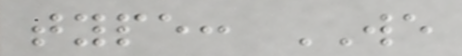type: WE
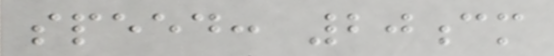speed: 20cm
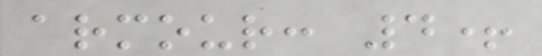armour: 4+
